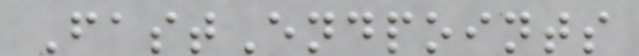FastEndpoints
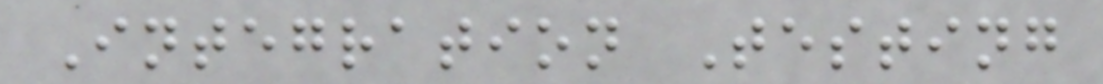Integration Testing
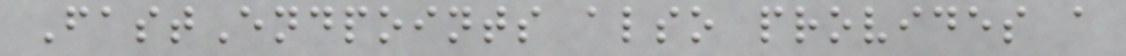FastEndpoints also provides a
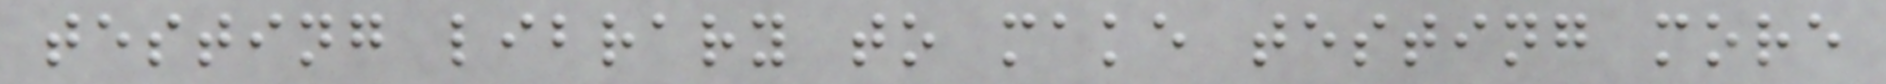testing library to make testing more
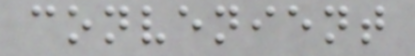convenient
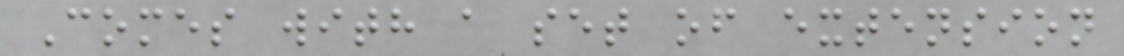Comes with a set of extension
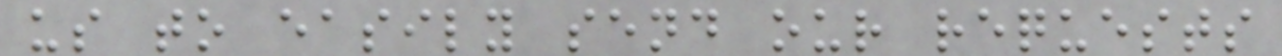us to easily send our requests
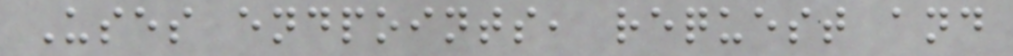Uses endpoints, request and
